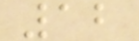12
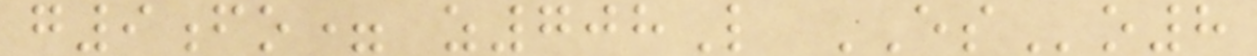g9fo= z708L ESo8
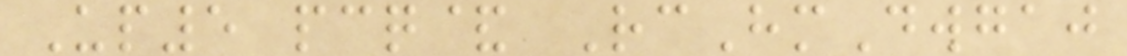Up5 pcq& RcHmDwgaj
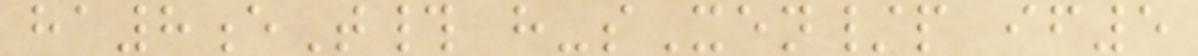ha8eT# h-sXen/p if5
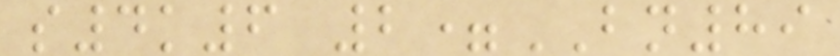s4k6 2=BN89
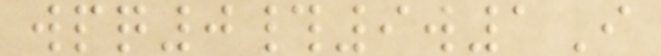wpq0#9w1I
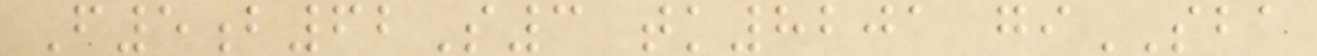F5b62S3 tk8201 giSBA
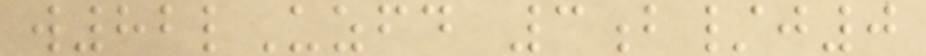w82lUzfd 3b/j0
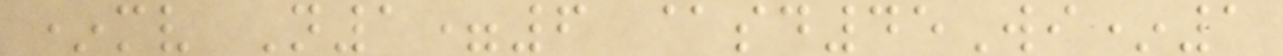*mv N1=6 @sd45Wi*1
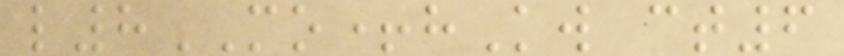l8MO+hKw ct6
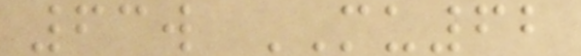63w MU62
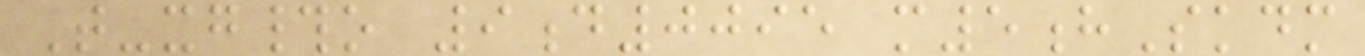T-xg#o 9d0095 m5hSkdm
